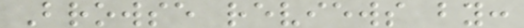Browse reviews by:
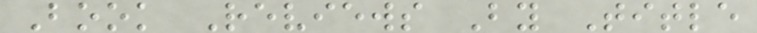Book Reviews By Title
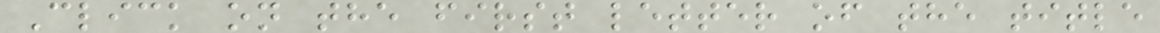Click on the first letter of the title
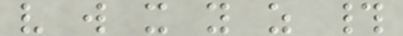v w x y z #
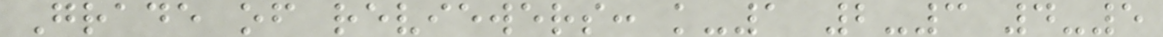Grade of reviewers: k-1 2-3 4-5
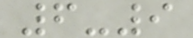6-9
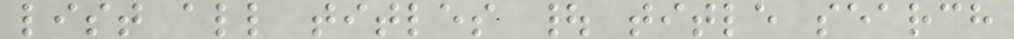list all titles | title search
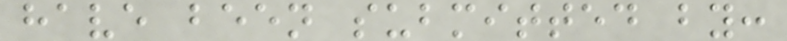have been submitted by:
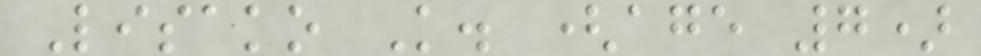Lisako K. (age 7)
